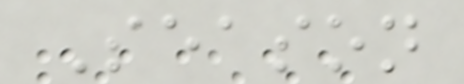Season
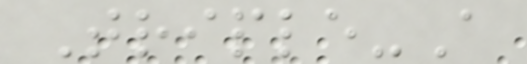Triple-A
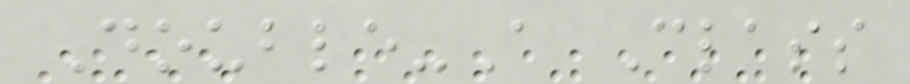Double-A Class
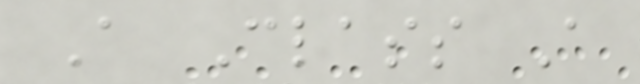A Class A
